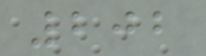202
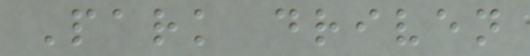Park driven
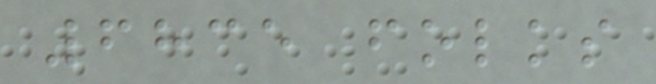6835 folks
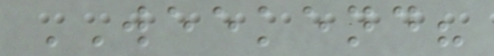WEEKEND?
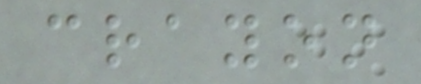crayon
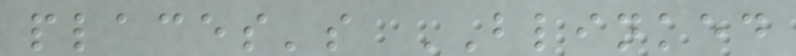places's BLINKED
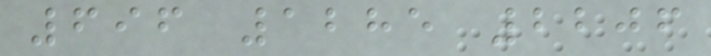696 1285 2206
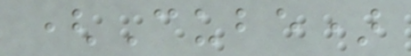(Cube)
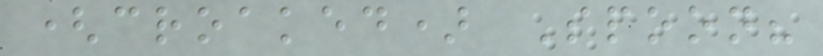(croaked) Spoon?
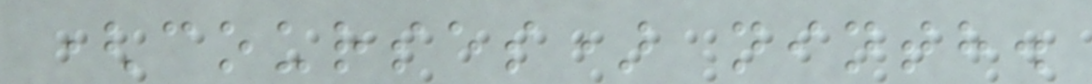(courses) ninth.
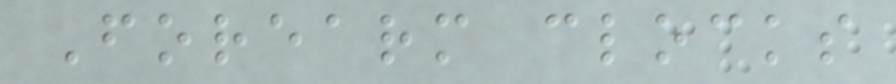Forearm clocks
